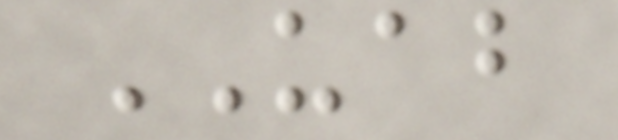UAB
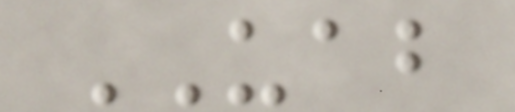UAB
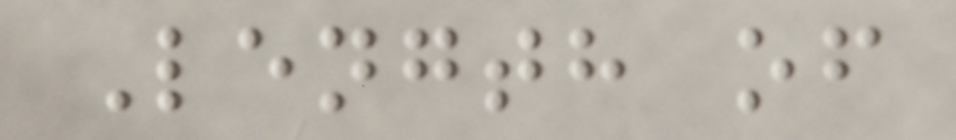Length of
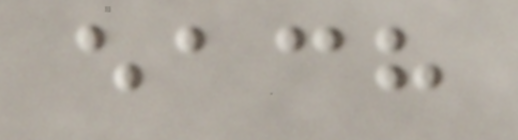each
